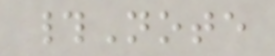#Note
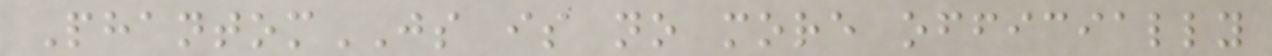PhantomJS is no more officially
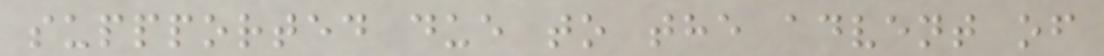suppported due to the advent of
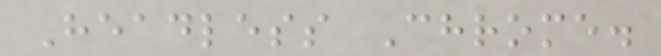Headless Chrome.
